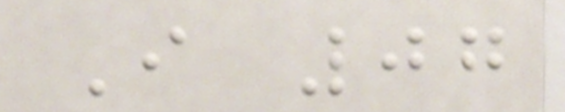I 07
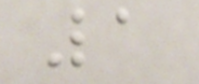1
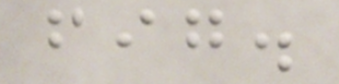fig.
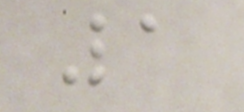1
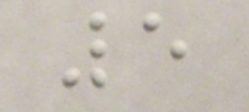5
